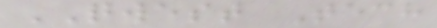QWEST Tech
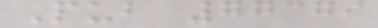Pub 77379
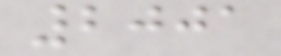2001
